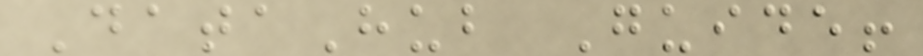DataHub Guide!
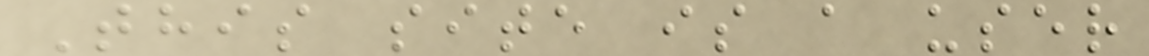This site is a user
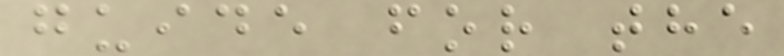guide for the
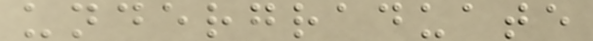undergraduate
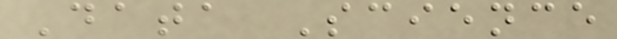Data Science
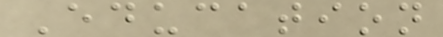Education
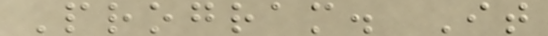Program. It
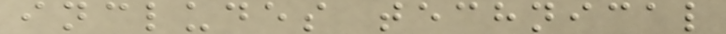includes technical
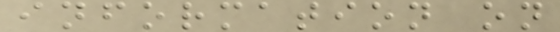information on
